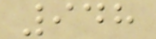948
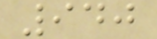940
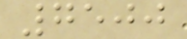7500
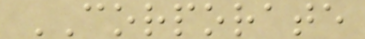CORPORATE
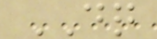DQ
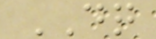DQ
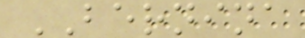BERNINA
